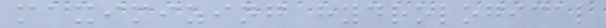maximizing hydrological
